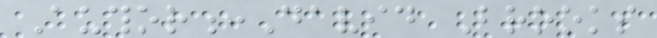Author:David Brooks
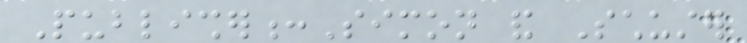Publisher:Simon and Schuster
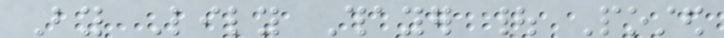By Lily Thayer | Posted
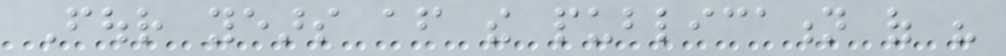Four years after the publication of his
